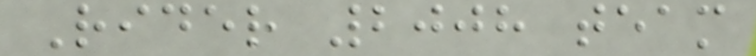Rider 2008 team
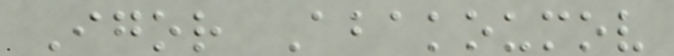Igor Abakoumov
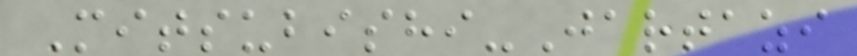Mitsubishi-Jartazi
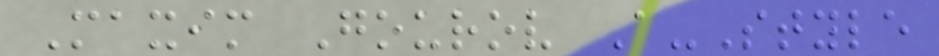Maxim Gourov A-Style
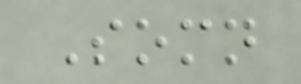Somn
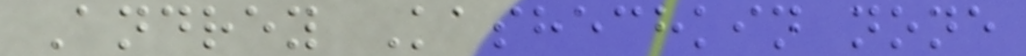Andrey Kashechkin none
